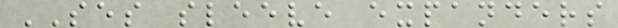SES sleeve expanders
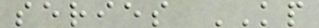series KP
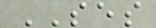SES
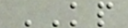KP
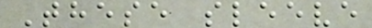These sleeve
